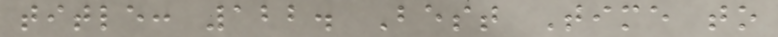title: 122. Best Time to
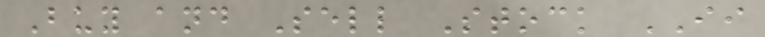Buy and Sell Stock II
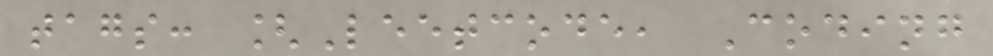tags: [Leetcode, Coding
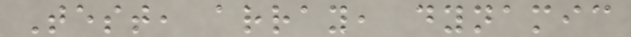Test, array, dynamic
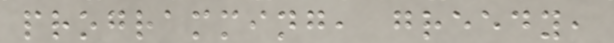programming, greedy,
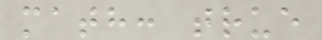math: true
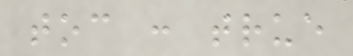toc : true
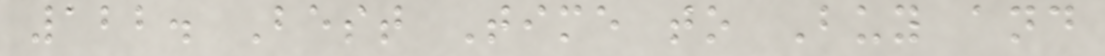122. Best Time to Buy and
